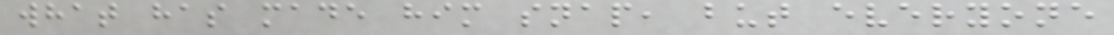what has made him snap, but everyone
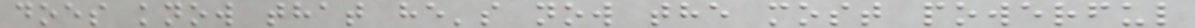does know that he's now the most powerful
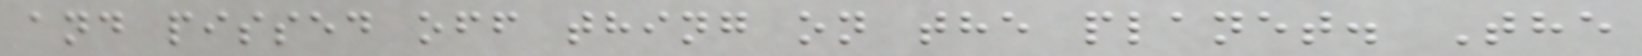and pissed off thing on the planet. The
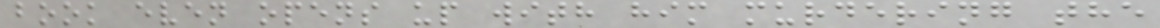book even opens up with him murdering the
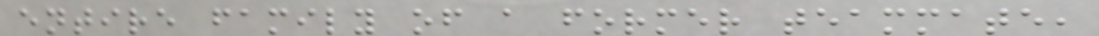entire family of a former teammate,
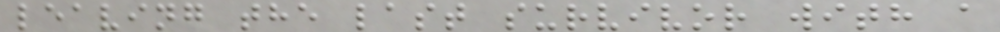leaving the last survivor with a
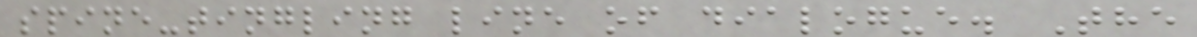spine-tingling line of dialogue. The
